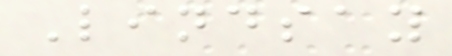Lindsay
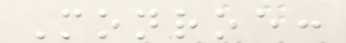Monroe:
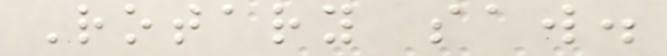Rotary saw.
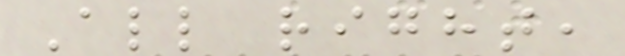All right,
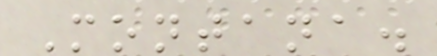Montana.
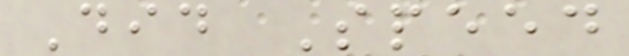Did Speed
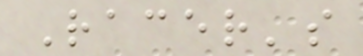Racer's
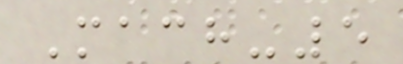Mach-5
